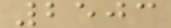2503
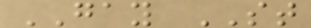GAY ST
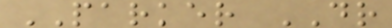PARKER DR
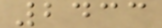2433
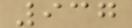937
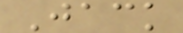Jack
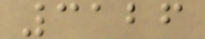3126
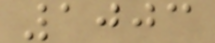1003
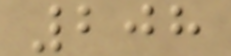208
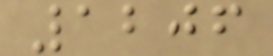1206
